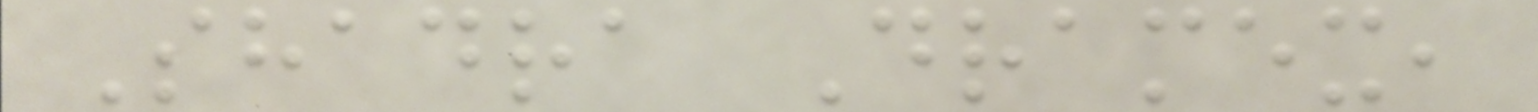Shadra Dramex,
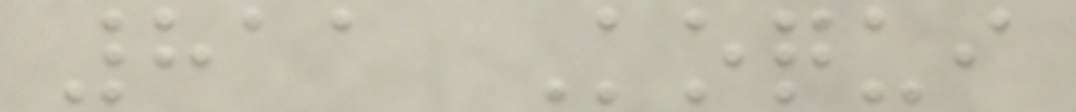811 Koqui
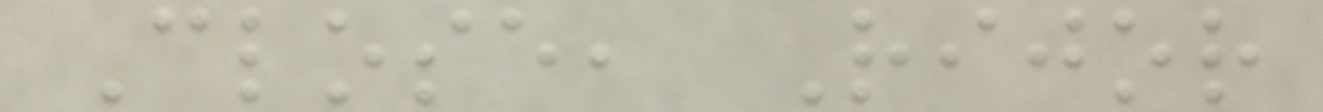Close, Rijor
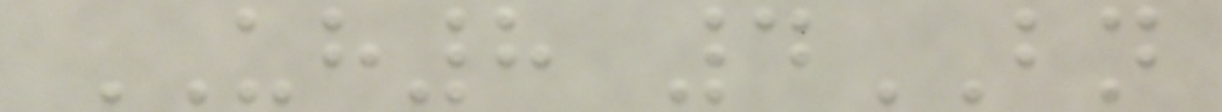UH8 4BN
